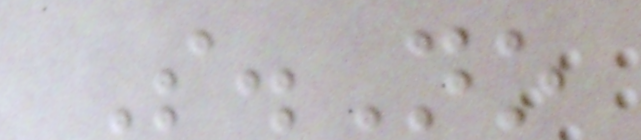S.No
